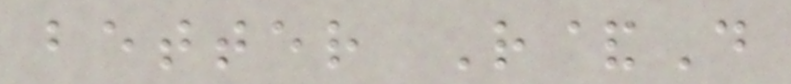better R&D
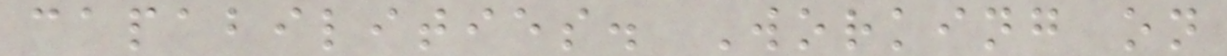capabilities. Working on
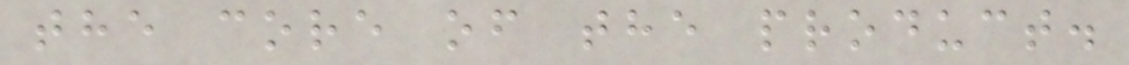the core of the product.
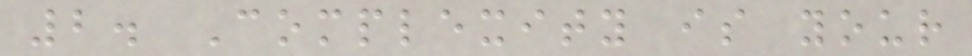2. Complexity is your
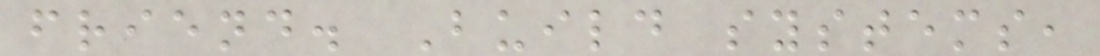friend. Build systems,
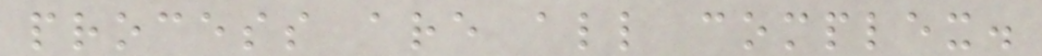process are all complex.
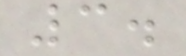3.
